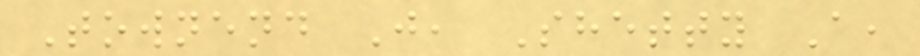Townend J, Shetty A,
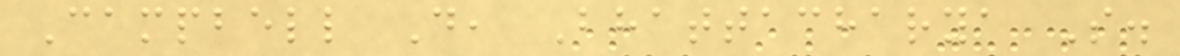Campbell D, Bhattacharya S.
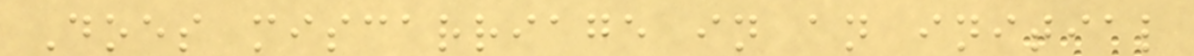Does miscarriage in an initial
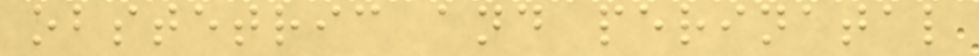obstetric and perinatal
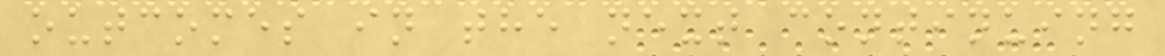outcomes in the next continuing
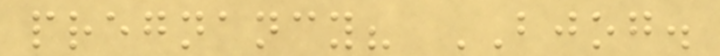pregnancy? BJOG.
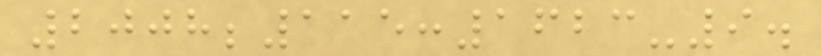2008;115:1623-9.
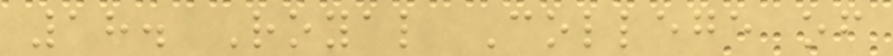18. Royal College of
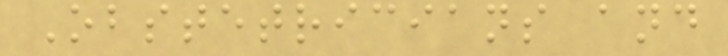Obstetricians and
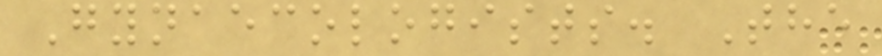Gynaecologists. The
